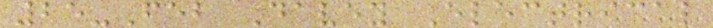25-Feb Davey Electrical
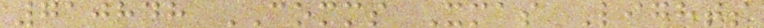710848 COMMS Xmas Lights
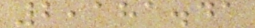2,181.41
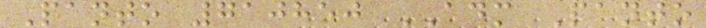Panto 710850 ADM Panto
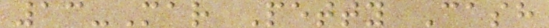13-Mar Petty Cash
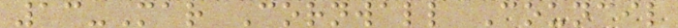13-Mar Cornwall Council
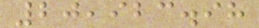20,923.98
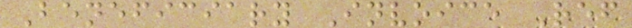Beneficiary Invoice Ref
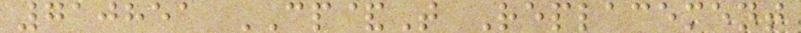710851 CP&T Replacement
